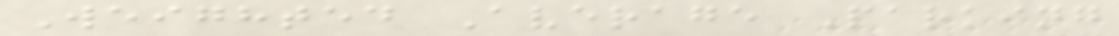Weighted Average Parking
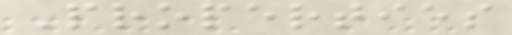Properties
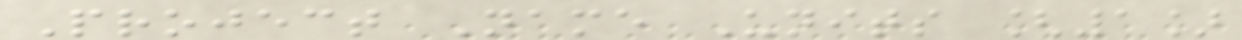Project Name Units [1]
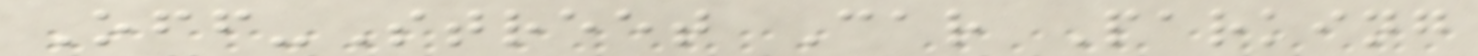Off-Street Car Parking
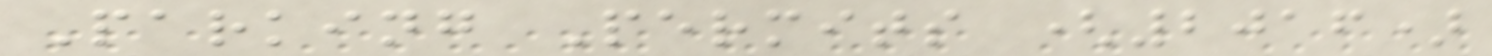Parking Permits (2016)
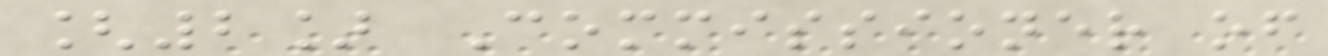[2] Commissioner of
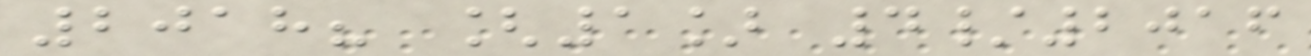2018? [1] 4/2016
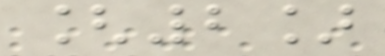[2]
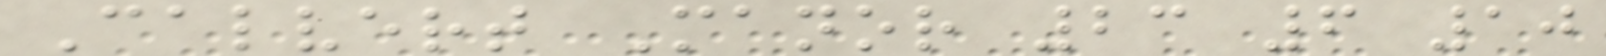Calvert Manor 23 6 10
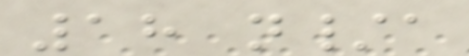18 n/a
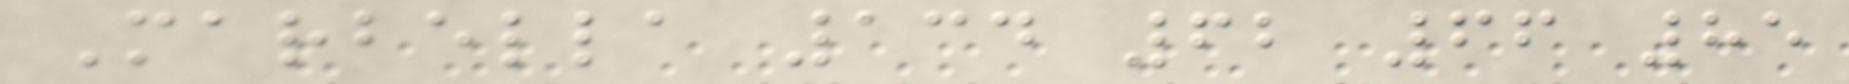Marbella 134 62 66 85
